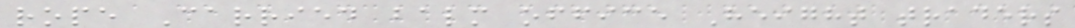rope Carried balm office Height traders
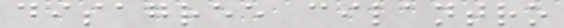disagree cilantro
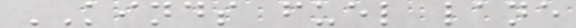KINDS fuel lane
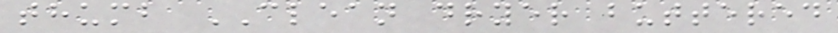thumb CLEAN dryer buttered
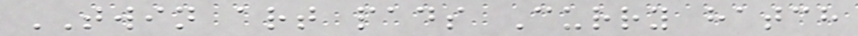TWIN art pads Curry hatch
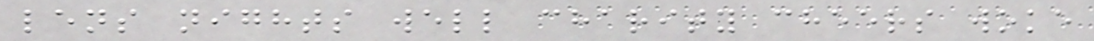lens nights well charity cheers woke
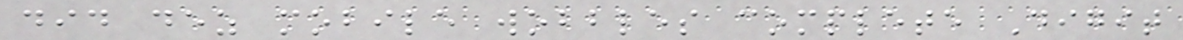did dez mobile wobbles complete Digit
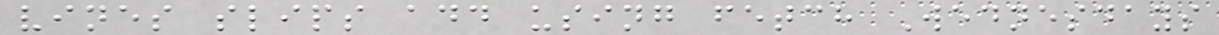vines slips add using fetch Wednesdays
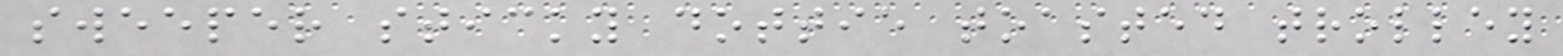sweeper sticky dottie toasted trolley
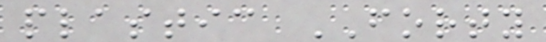plastic FORTY
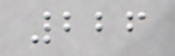226
